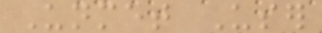Unmet User
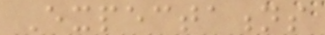Expectations
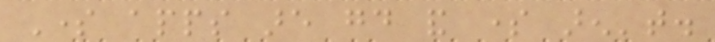Some apps are good and some aren't.
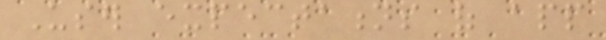User expectations of app
